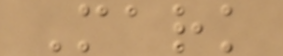Mark
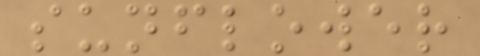sunflower
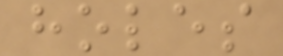holes
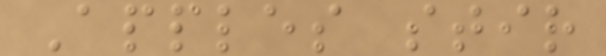Apples stir
